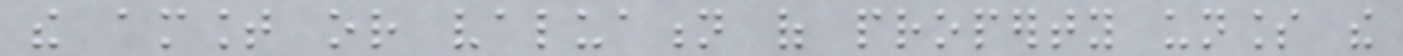the amount or valuation of property unless the
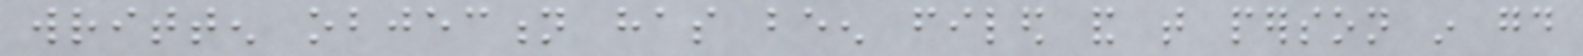written objection has been filed and that person in good
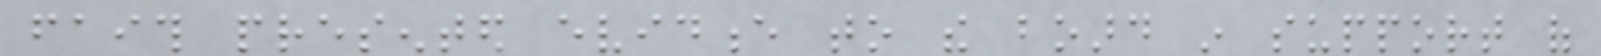faith presented evidence to the board in support of
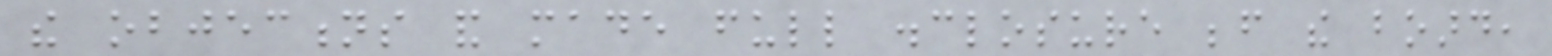the objections and made full disclosure before the board,
